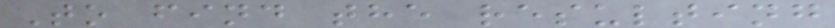To find the resulting
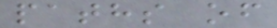paths of
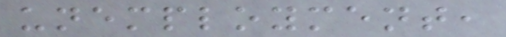unemployment,
